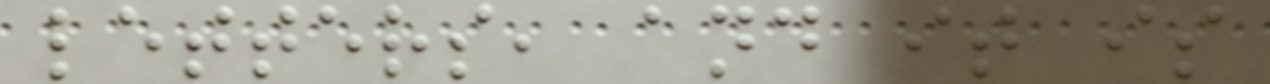letters, and it is
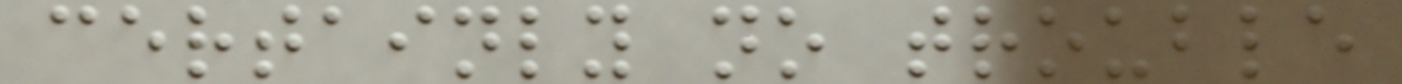certainly no trouble
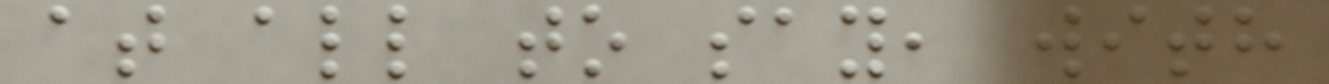at all to say, with
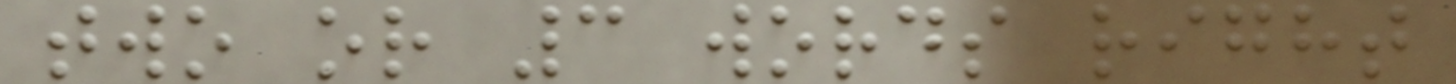two or 3 words right
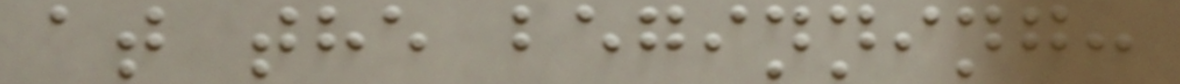at the beginning:
